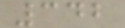342
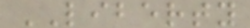LIBERTY
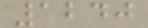1240
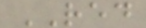RED
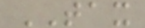TAX
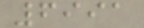6991
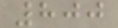800
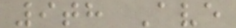9th Ave
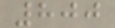800
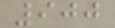900
